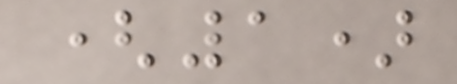(1)
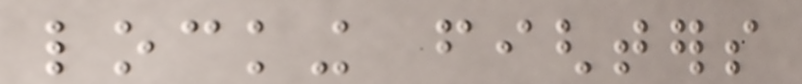locking fighters
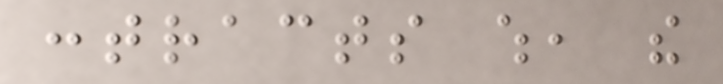contracts which, the
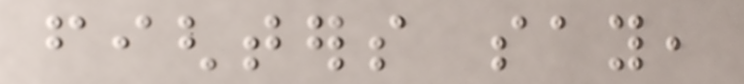fighters say,
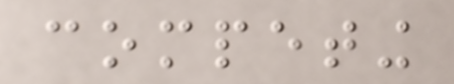competing
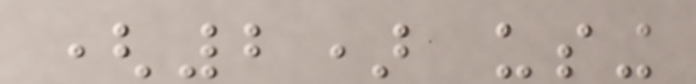(2) using
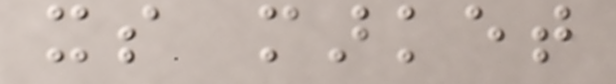its market
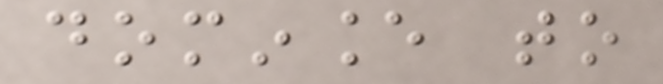dominance to
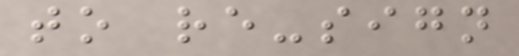to re-sign
